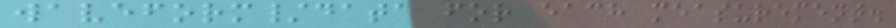waveform/data for each measurement.
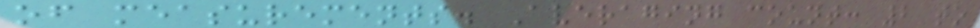of measurements. Averaging count: 2 to
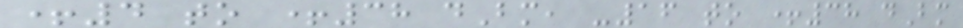+4 to +38 dBm, -16 to +38 dBm
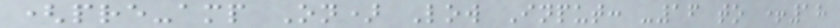(pre-amp On) Low Input: -16 to +18
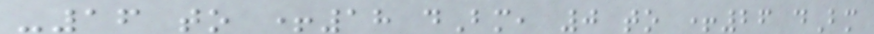-16 to +18 dBm, 0 to +26 dBm
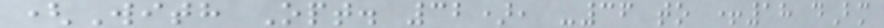(With Opt. 32), -36 to +18 dBm
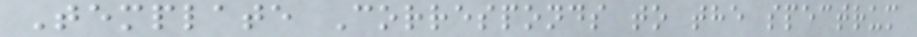Template Corresponds to the spectrum
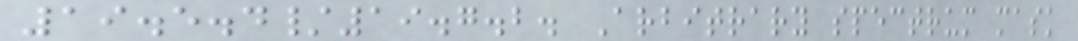19.5.4/19.7.2. Arbitrary spectrum mask
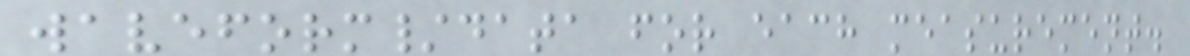waveform/data for each measurement.
